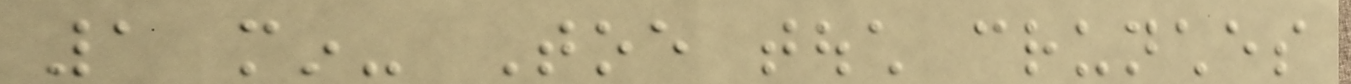1 min- Toe touch crunches
